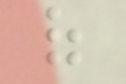of
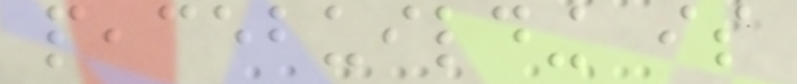peacebuilding is
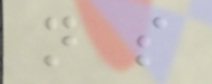not so
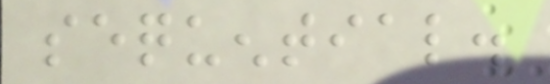sequential.
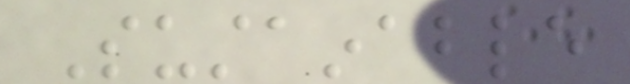Sustainable
